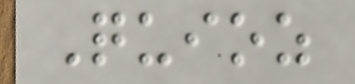Quioz
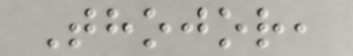Thojor,
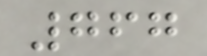767
